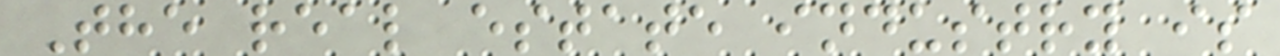The real estate industry is
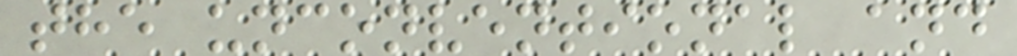the unconventional and
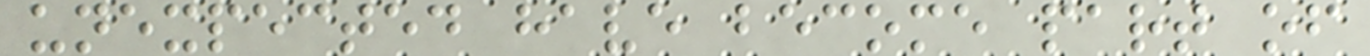unexpected have become part of
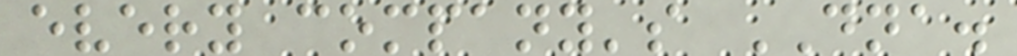every company's DNA.
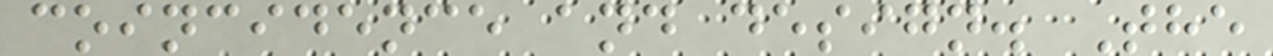coincidence and design. The
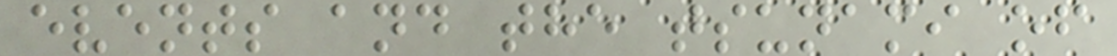events and the tsunami of
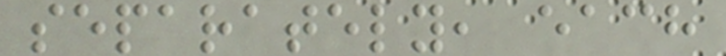separately, each
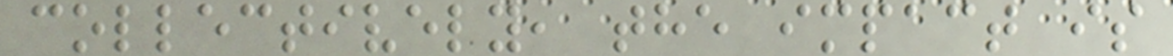collectively, the impact is
